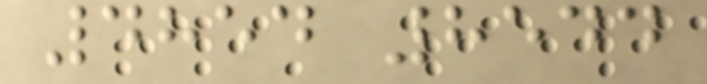4854 8544
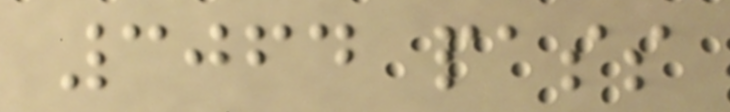3064 pass
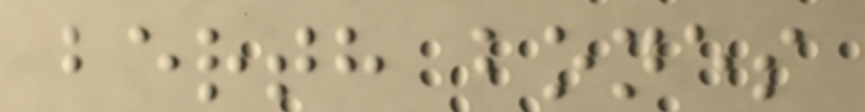berth bones
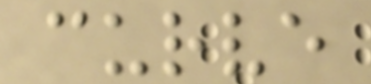curve
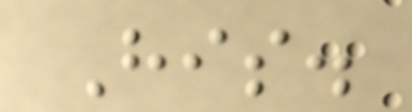His.
